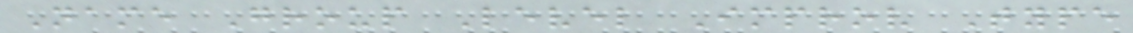Name Group Level Improv Type
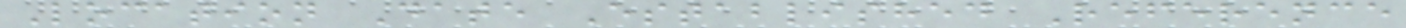Location Date Established Reference
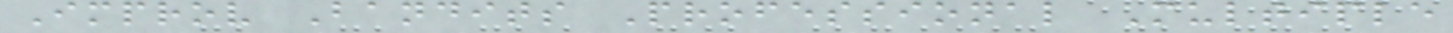Improv Bandits Professional Multiple
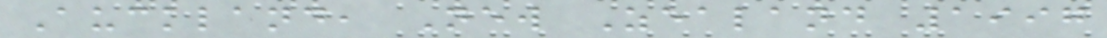Auckland, New Zealand 1997
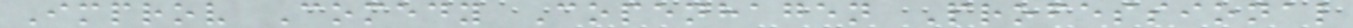Improv Comedy Copenhagen Professional
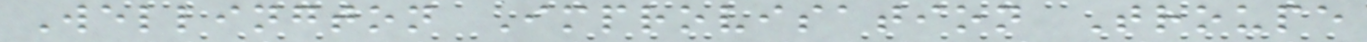Wellington Improvisation Troupe
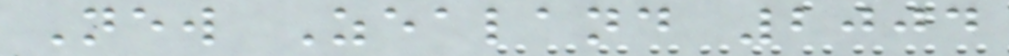New Zealand 2004
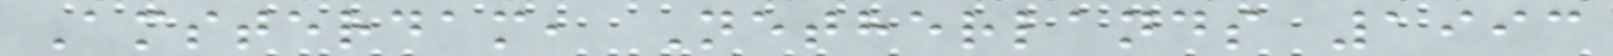Amsterdam, Netherlands 1993
